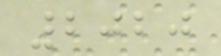2020
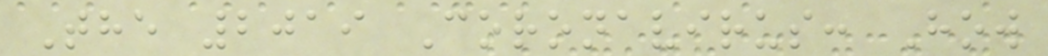The 2019 Coronavirus: How
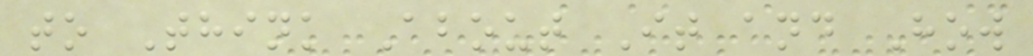to Think About It and How
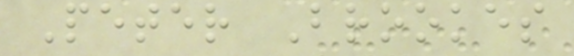Peter Brookes
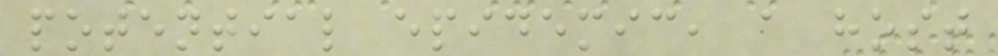potential epidemic, a host
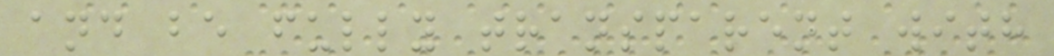and be fully transparent with
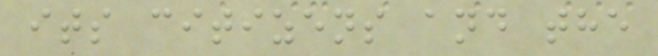its citizens and the
